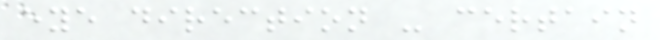eye direction - certain
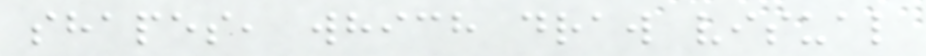shapes, which draw visual
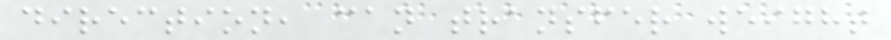direction, can transfer weight
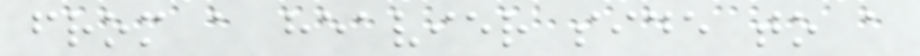from a heavier side to a
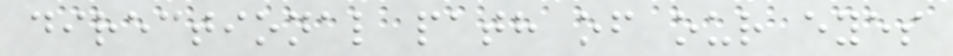directional path of our eyes
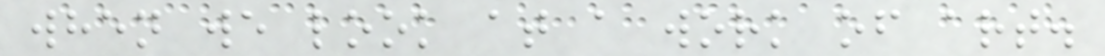when we look at a work of art.
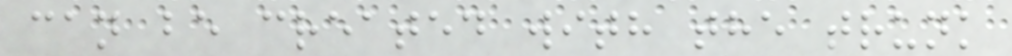can be created with the trunk
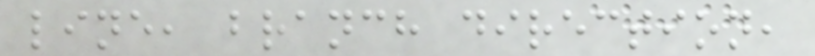line, branch direction,
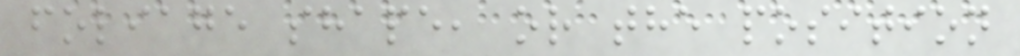foliage shape, or the position
